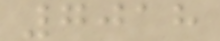7018
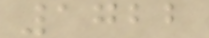1722
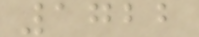1722
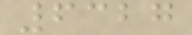6327
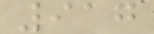917
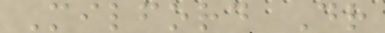Milford Dr
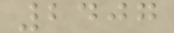2407
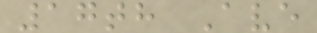17th Ave
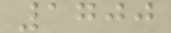1700
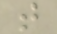t
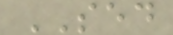SED
